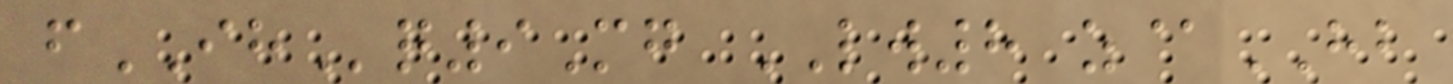fIHq9Mg LW8 z@HB
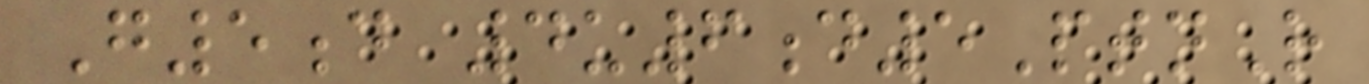G5d 4u6d5PtnR
